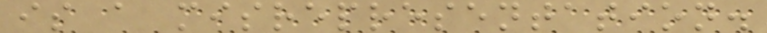is a misrepresentation.
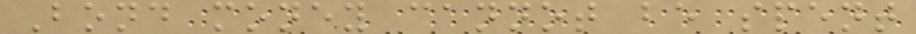Bond money cannot be spent
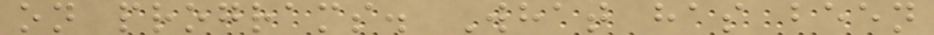on programs. What has been
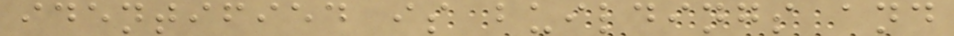identified is buildings and
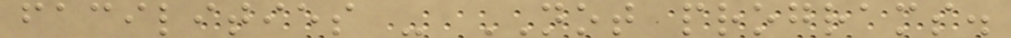facilities - NOT programs.
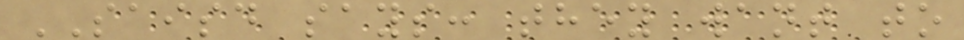SAISD says: they want to
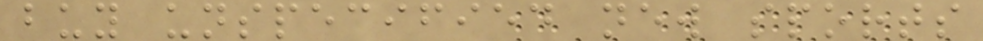buy unspecified new sports
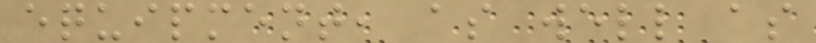equipment, as well as
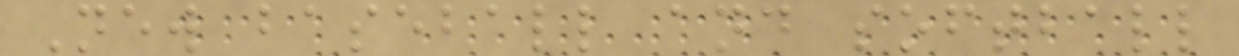New baseball and softball
